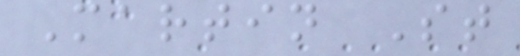Martin St
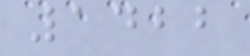1422
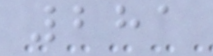281
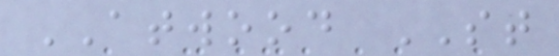ATWOOD ST
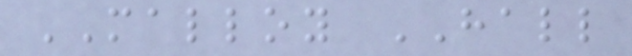MALLOY HALL
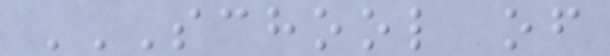SCHOOL OF
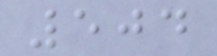504
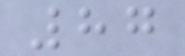87
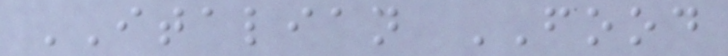ITALIAN FOOD
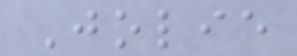Jolie
